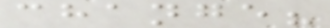change?
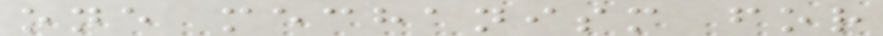one mechanism for
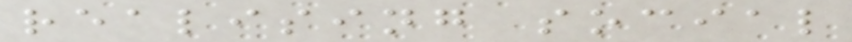realising social
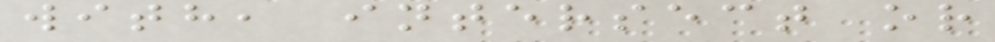with, intersect or
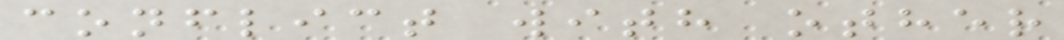conflict with other
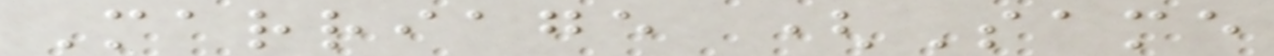Marriage (Same
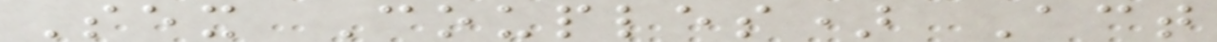Sex Couples) Act
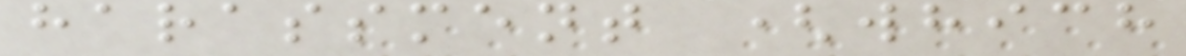harassment (which
